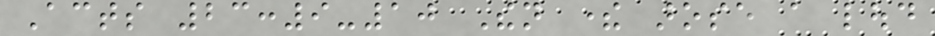Acts 23:9-10 Then there arose a loud
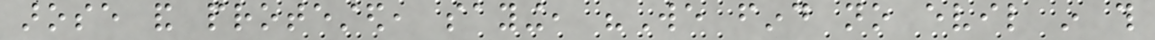arose and protested, saying, "We find no evil in this
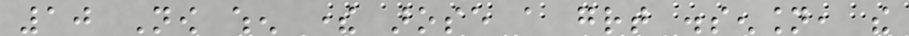10 Now when there arose a great dissension, the
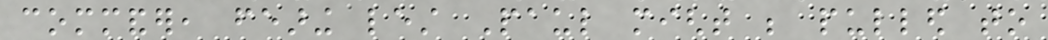commander, fearing lest Paul might be pulled to
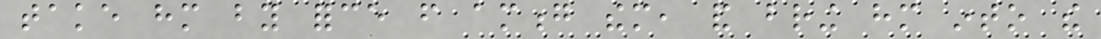take him by force from among them, and bring him into the
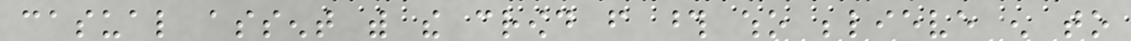casual assent with the crowd from those who believe enough to
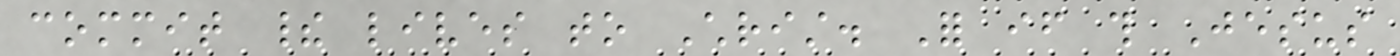commit their lives to Christ. For if this Jesus
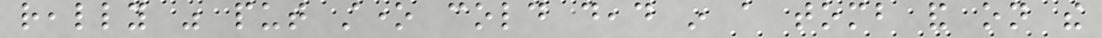really was put stone cold dead in a tomb and on the
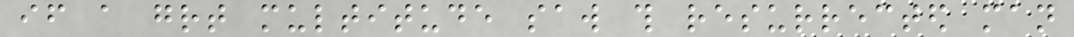if a great multitude saw this resurrected man
